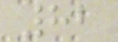82
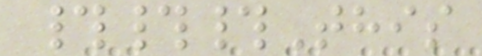###This
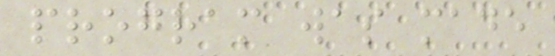program was made
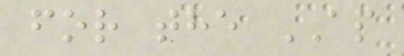for the AP
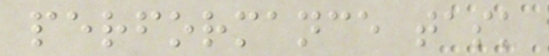performance task
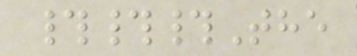###The
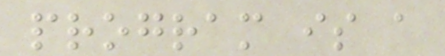program is a
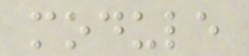module
